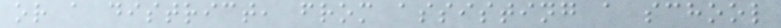or a district, from assisting a school
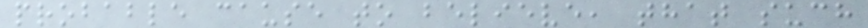probable cause to believe, that such
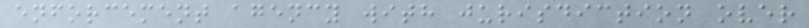enforcement agency with jurisdiction over
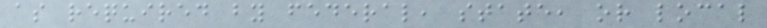as required by federal, state, or local
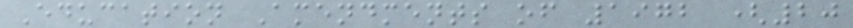Education Amendments of 1972 (20
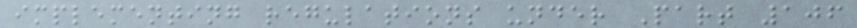implementing regulations under Part 106
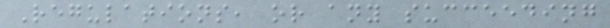Regulations, or any succeeding
